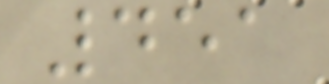451
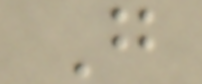G
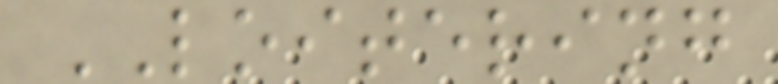LOITERING
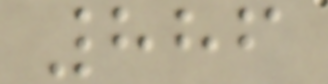886
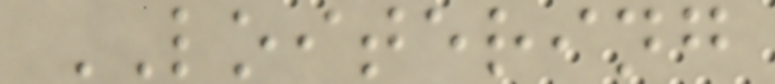LOITERING
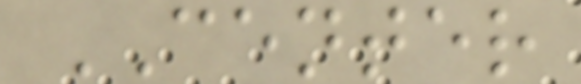CENTER
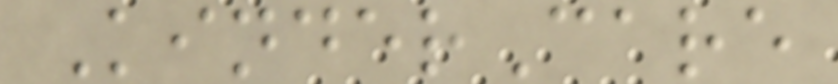KinderCare
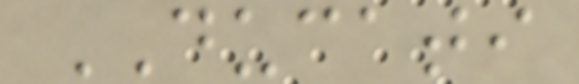DUCATI
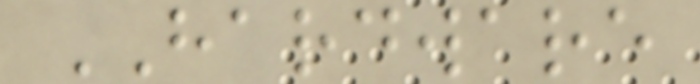HARDWARE
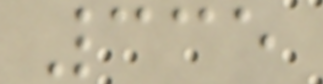335
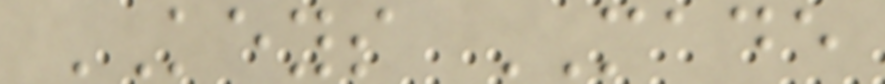KEYS MADE
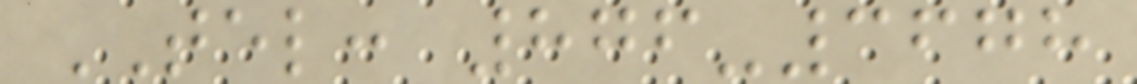TEL: 876-3678
